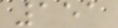151
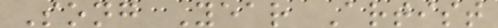Song Year Artist
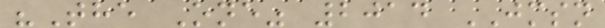"The One" 2014 JMSN
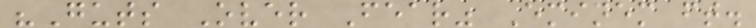"Guts Over Fear" Eminem ft.
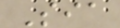Sia
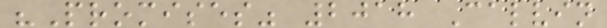"Promises" 2018 Calvin
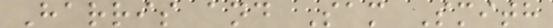Harris and Sam Smith
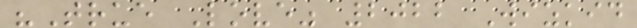"True Love" 2022 Wizkid
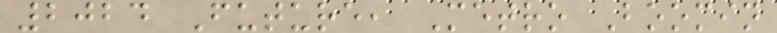2024 Future, Metro Boomin
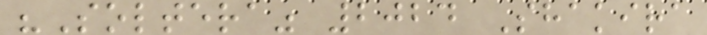"Soltera" 2024 Shakira
